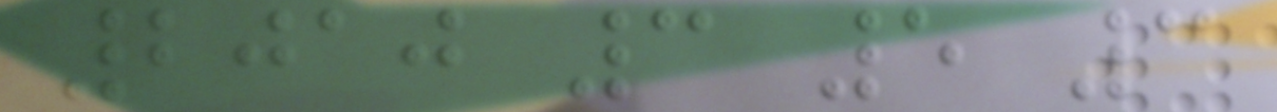2010 3 5 3
